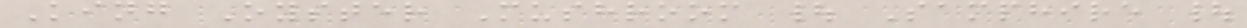King Oyster Mushroom | Samphire |
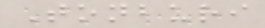Tonburi
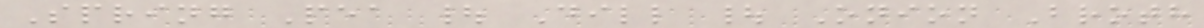Spring Pea | Dill | Onion Broth
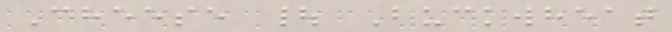Cheese | Buckwheat
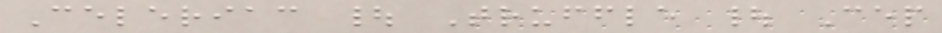Celeriac | Truffle | Cep
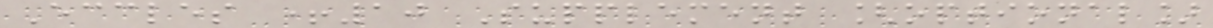Eccles +10 Supplement [optional]
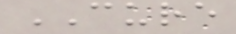CURE
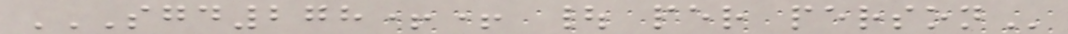SGD278++ | PER PERSON
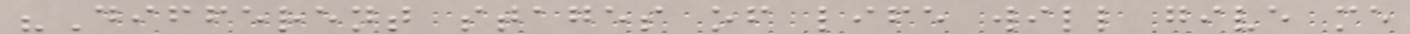"Different stages of life will give me
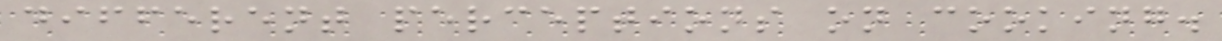different perceptions on cooking.
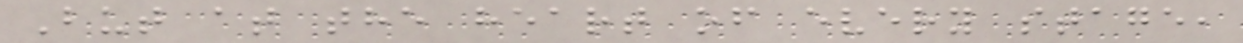But at the heart of every stage,
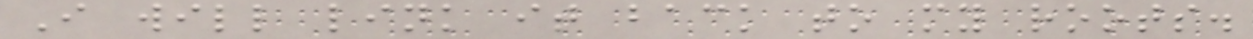I will link it back to my roots.
